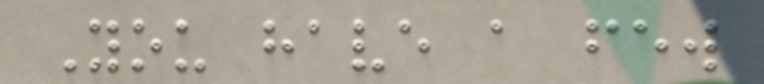You have a few
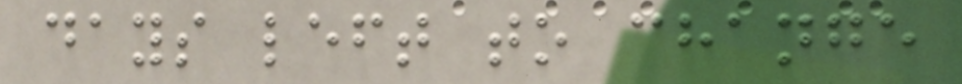days left to change
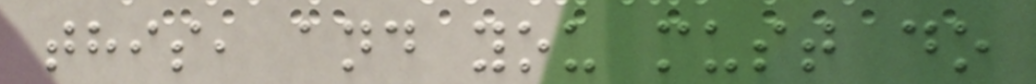this, and you must do
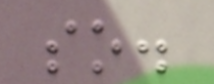so.
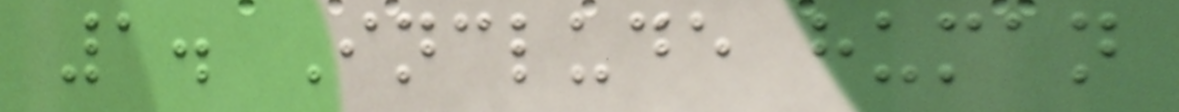1. Include human
